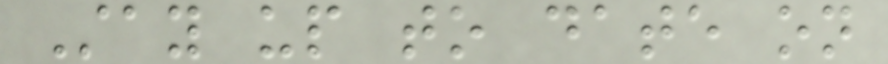Stay up to date on
